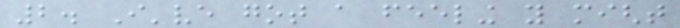2. I've got a feeling you might
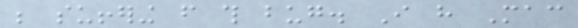be suffering from this bug. I have Mac
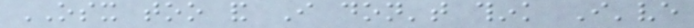OSX too and I don't think I've
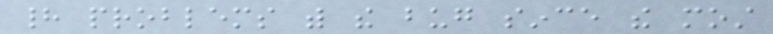had problems with the bug since the most
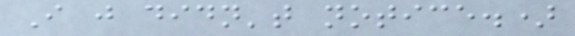I just didn't notice.)
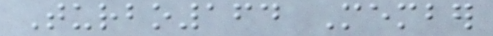Turbo164 Member
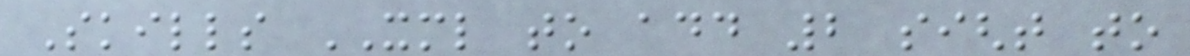Skills XML to add 2 sight to
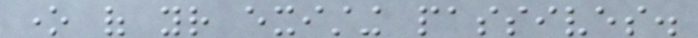one of your existing passives.
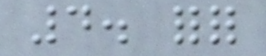4. forfor
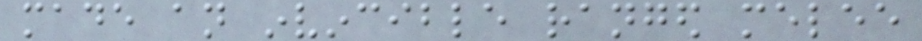made an invincible ranged melee
